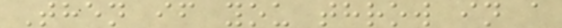Then if you throw in a
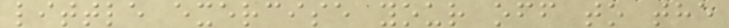little exercise your off to the
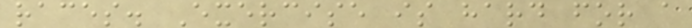races. Exercise is hard for a
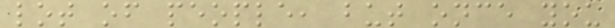lot of people, but once you
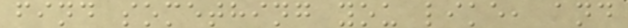find something you like, and
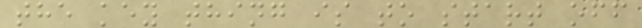the key thing is to start off
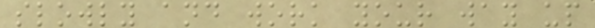slowly and work your way up
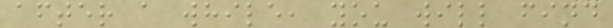after a while, you will find
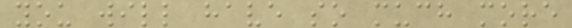you will have so much more
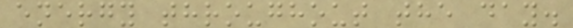energy throughout the day.
